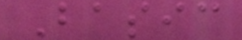Basic
